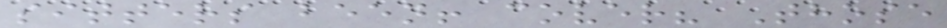sitters been! cover? Those
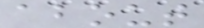about
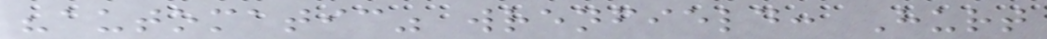"automatic" wrenfield: Hurt
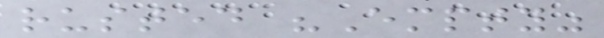rusted "Empty"
